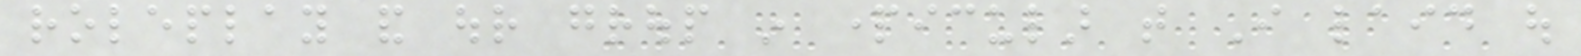roleplay and our group in particular that I laid out
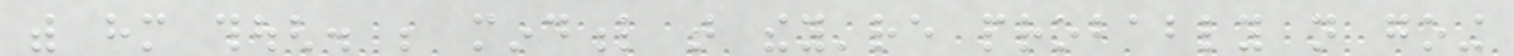with him though. be mindful that they're probably not going
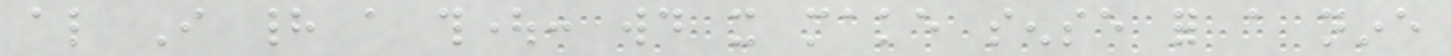also I had a thought: would it make sense for a nine
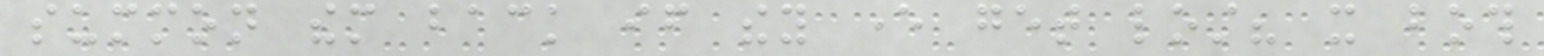summon them back if they ever get lost? it both
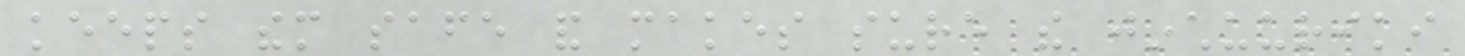keeps them safe and makes sure the jinchuuriki
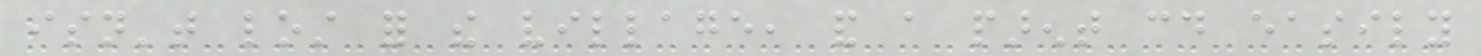isn't lost for the village, and a parent could easily
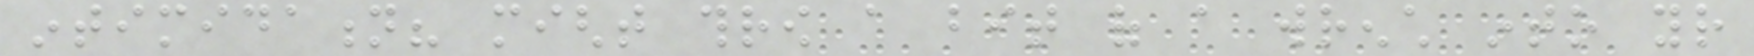intimidation? might throw a bit of a wrench into your
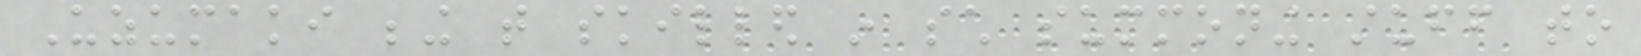Uzumaki being that skilled in such summoning stuff to
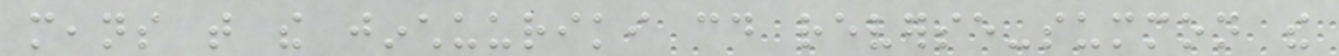means that the jinchuuriki could reverse-summon the
